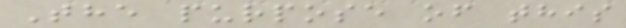The purpose of this
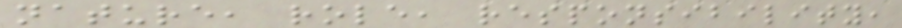nature, role, responsibility,
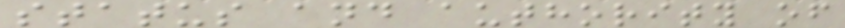status and authority of
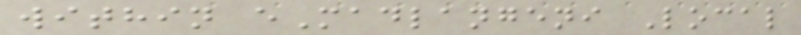within eMadlangeni Local
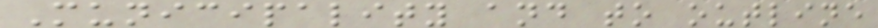Municipality and to outline
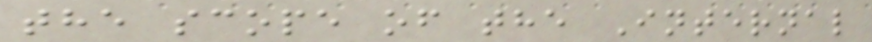the scope of the Internal
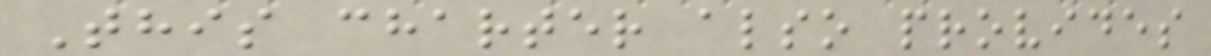This charter also provides
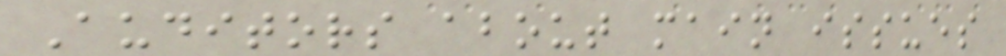Auditors about main issues
